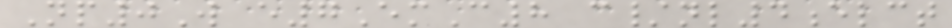Np0W e7EmC8 c/nl4elct
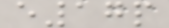e17p
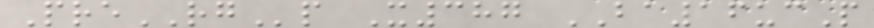PreRGp X387 BA16ucP
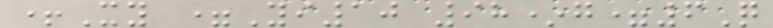+Xy =Yi10 98*g=6Q
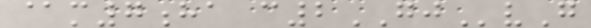@m7ha c2GJvG
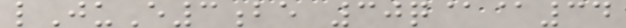lJuE3be 30q@@34
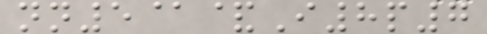nn5@&I8p7
